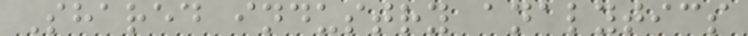Shared industry analytics
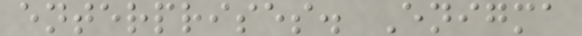enterprises. Enigma
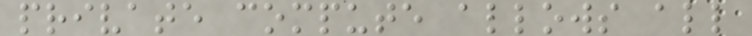private compute allows all
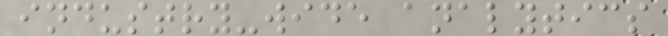industry-wide analytics
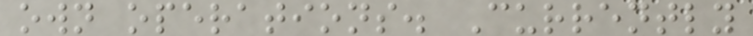own operations. Currently
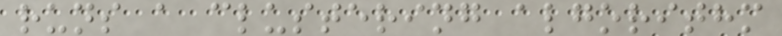runs a clustering algorithm
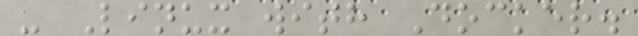- Linux with Docker.
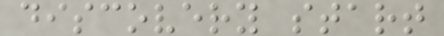discovery start
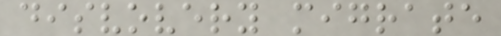disvovery migrate
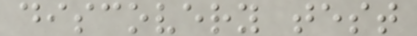discovery test
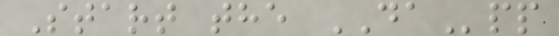Start the DApp
